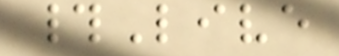#Live
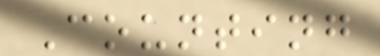Counting
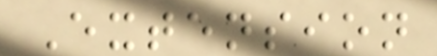Extension
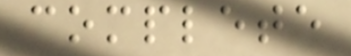complete
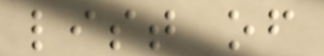list of
